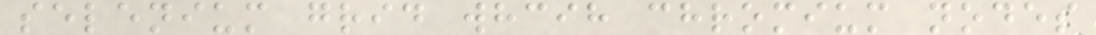selenium grid whcih chromium nodes
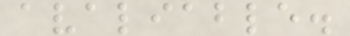avaliable.
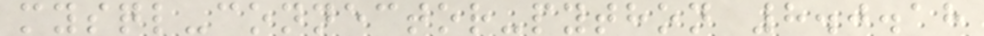mysql-connector-python 8.0.18
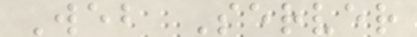Web Server
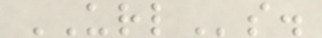URLs.
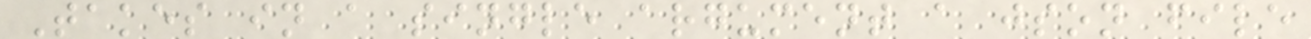Takes in a single argument a json file
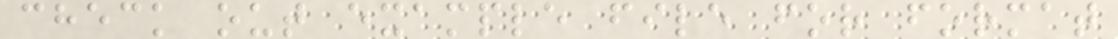check out example file for format
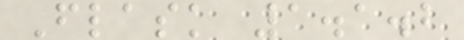Flask 1.1.2
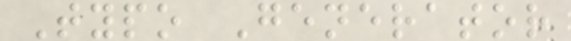Typo Generator
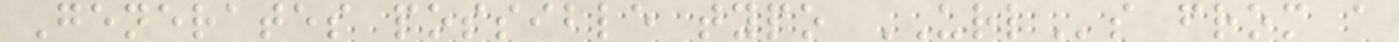Generates possible typo URLs from a
